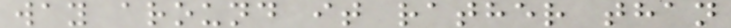way around it rather than
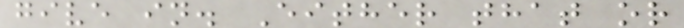give in. Either that or
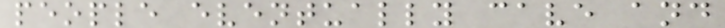people eventually cave and
